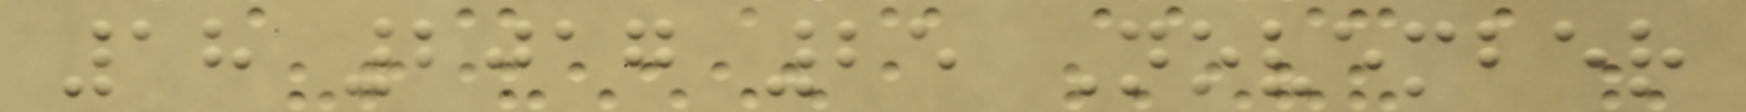18 2017 25 November
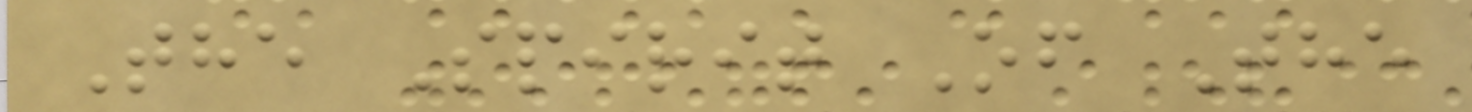The Spirit Of The
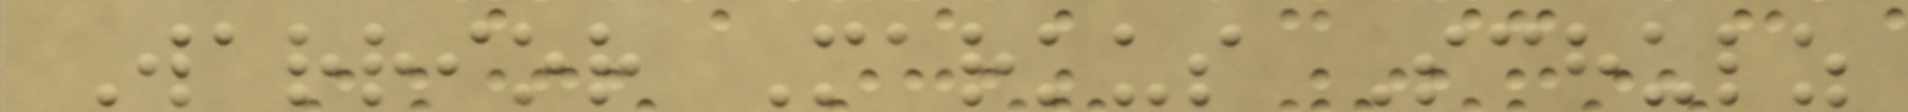Warrior Markus Schulz
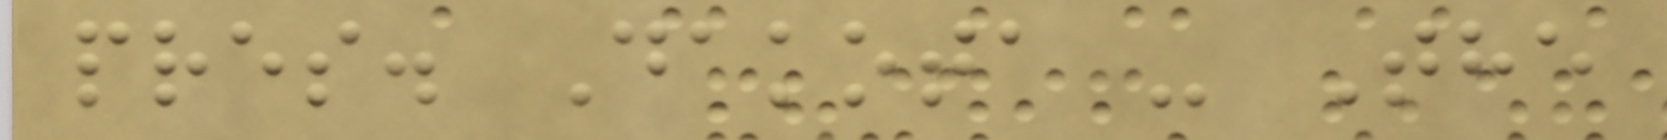pres. Dakota - The
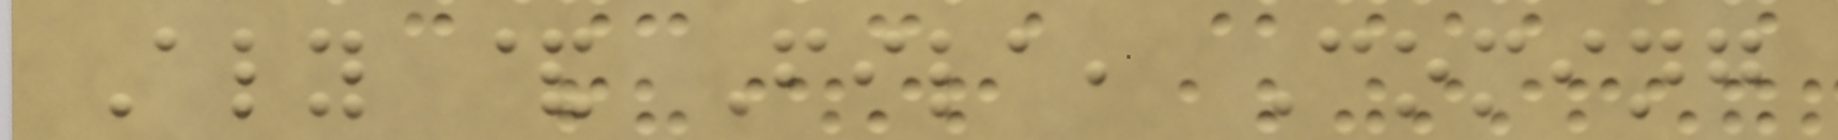Aly & Fila, Coming
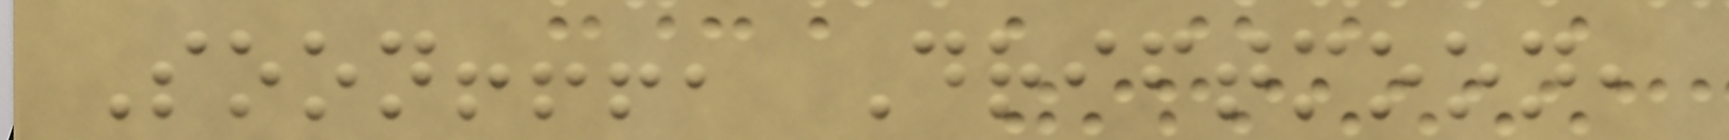Soon!!!, Driftmoon,
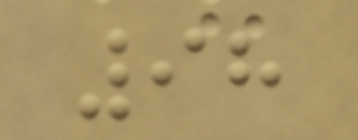98
